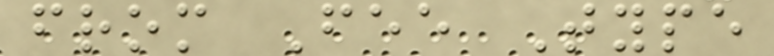from Fee Type
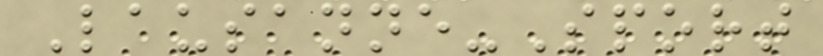Lausanne-Sport
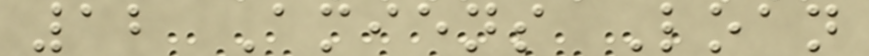12 Amiens Loan
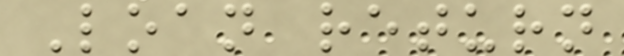Loan return
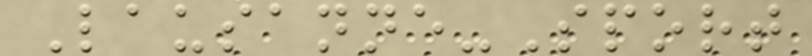Lausanne-Sport
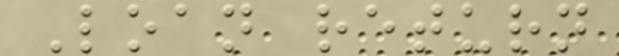Loan return
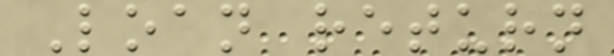Loan return
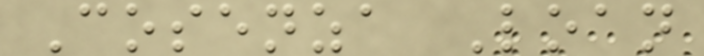Cosenza Loan
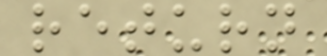return
